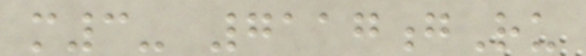m3- 7117gRu
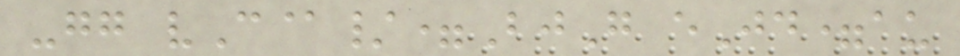-gg vC@/=BjG eJd=au
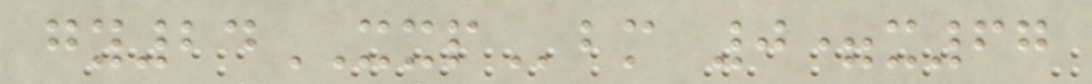gy24XXPbm 0=x67
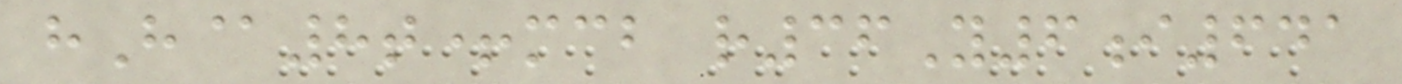hH@8t+mcb r36Y6i641
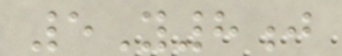5Y8j
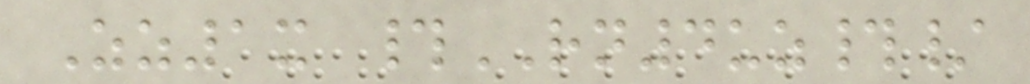Zz1x #RN4uz#/
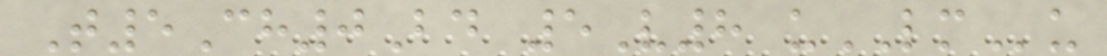T5Ch0Bd 5V8 uLMu
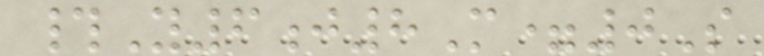#Y6j8M=0S
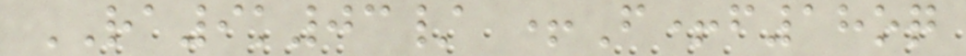RA9k03/ +F+f18oq
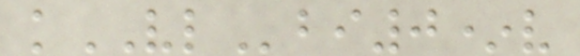kVLbi0*v
